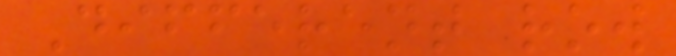Different row
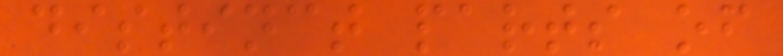distinct parts of
